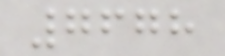7678
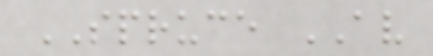SPRUCE AV
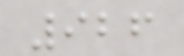926
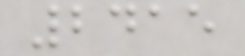2415
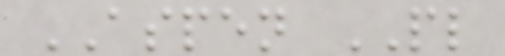ASPEN PL
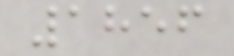1856
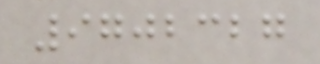9702327
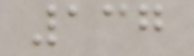137
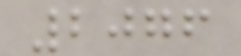2076
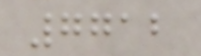7712
